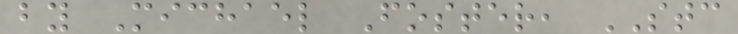by Michael Foster, STC
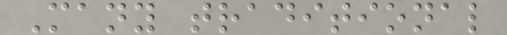Many traditional
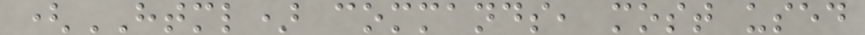(HTML) commands, most used
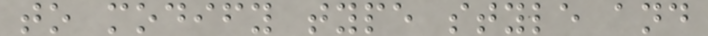to modify type style and
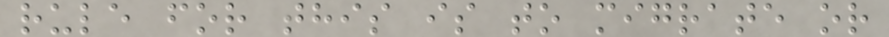rule for this is to migrate or
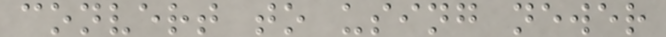convert to using newer
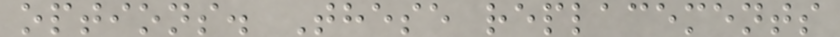options. These replacements
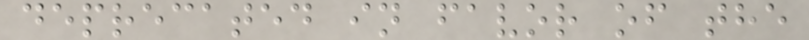deprecated in favor of the
